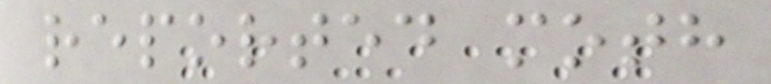reported moth
